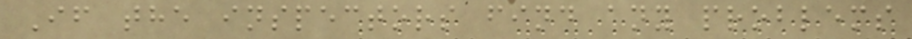If the inspectors find any problems
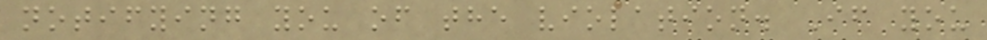notifying you of the violation. If you
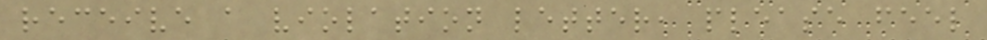receive a violation letter, please feel
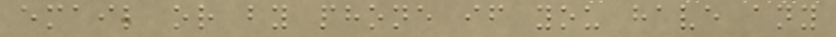email or by phone if you have any
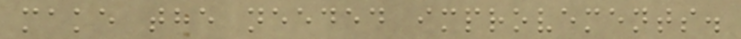make the needed improvements.
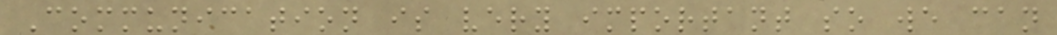Communication is very important so we can
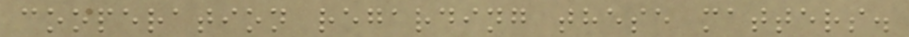cooperation regarding these matters.
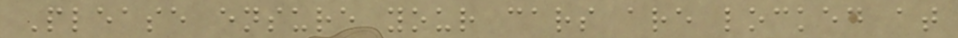Please ensure your cars are locked at
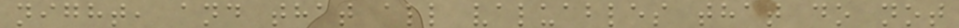night, and that all valuables that do not
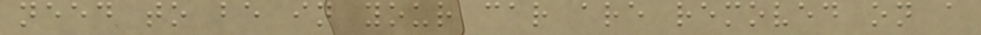need to be in your car are removed on a
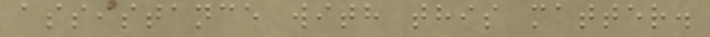assistance with this matter.
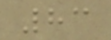83
